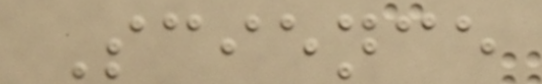Science
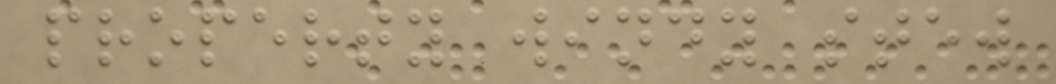property windy stew
